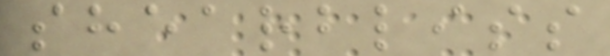shearbliss
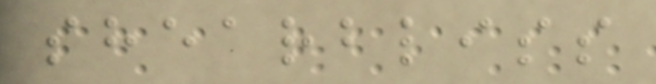shearbliss
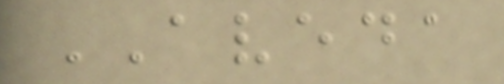AVEDA
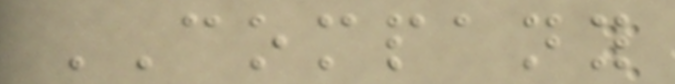COMPANY
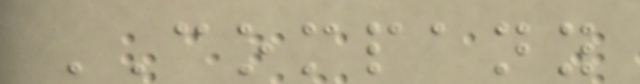COMPANY
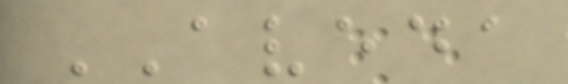AVEDA
